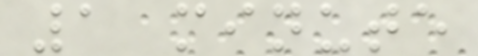1 minute
